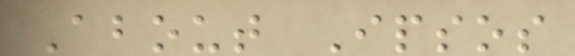About Ipsos
